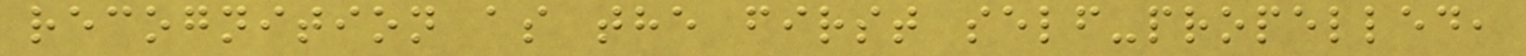recognition as the first self-propelled,
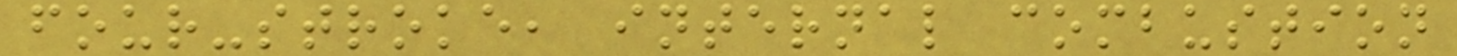four-stroke, internal combustion
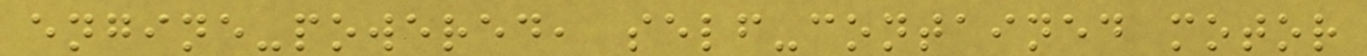engine-powered, self-contained motor
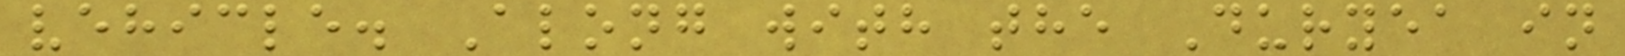vehicle. Along with the Duryea in
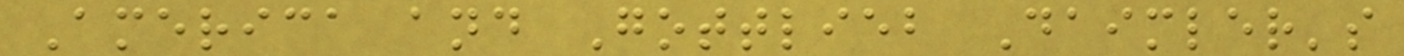America and Gottlieb Daimler's
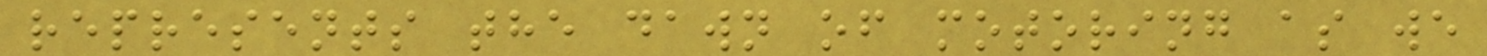represents the dawn of motoring as we
